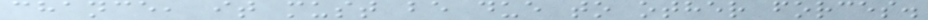chance, it must be due to other forces.
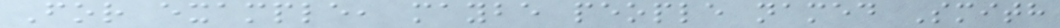For example, maybe people named Smith
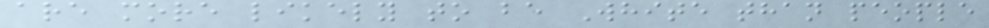are more likely to be White than people
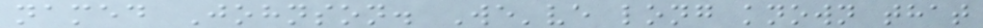named Johnson. We've long known that
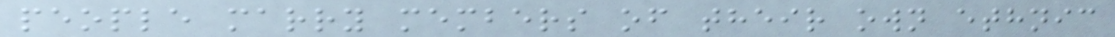people marry members of their own ethnic
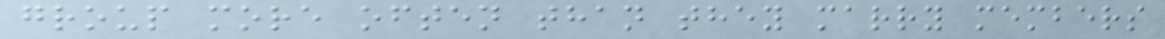group more often than they marry members
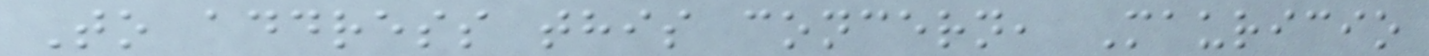To address this concern, Mauricio
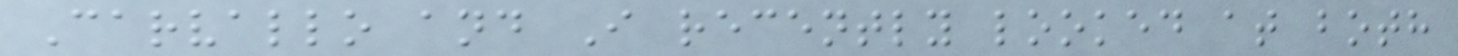Carvallo and I recently looked at both
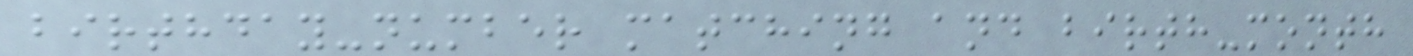birthday-number matching and birth-month
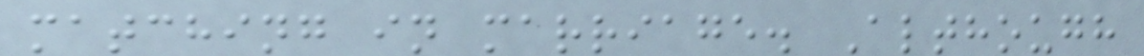matching in marriage. Although
